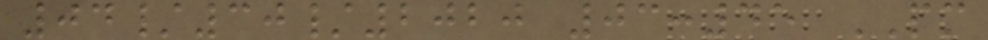04/30/2020 03:45 PM
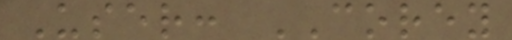User: COREY
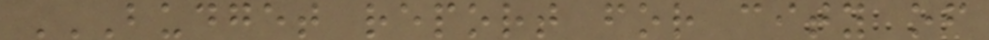BUDGET REPORT FOR CITY OF
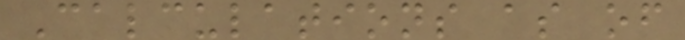Calculations as of
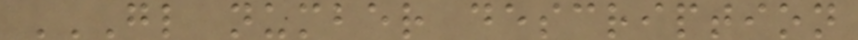GL NUMBER DESCRIPTION
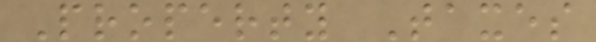Property Taxes
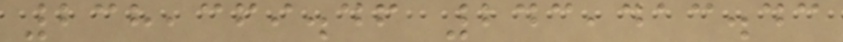238,369.46 243,413.43
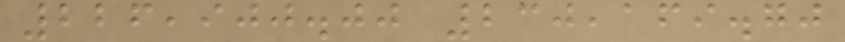226,900.00 230,169.70
